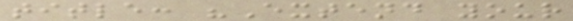title: "Extend your
